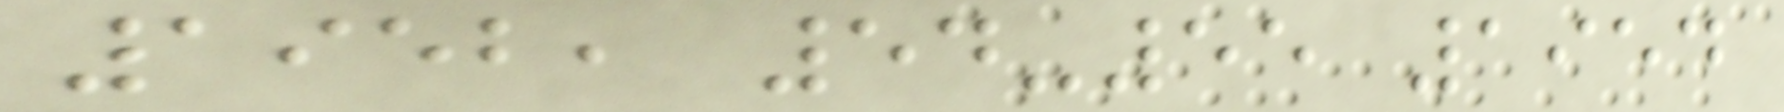1952, 54-55 1954
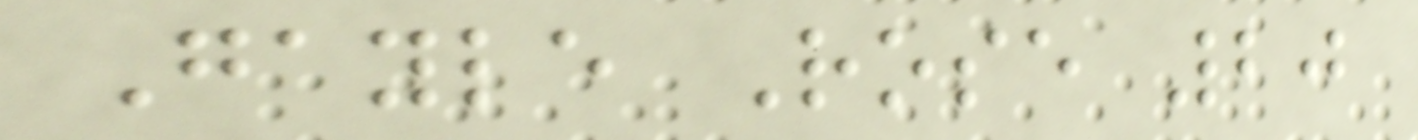Gayle Rose 20
